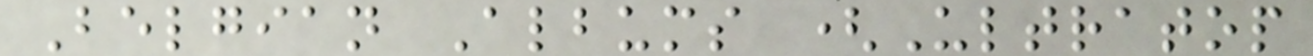Belgian Albums (Ultratop
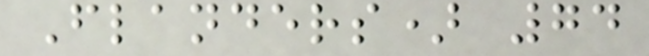Flanders) 74
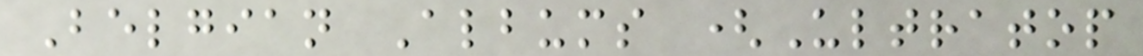Belgian Albums (Ultratop
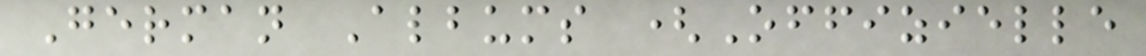German Albums (Offizielle
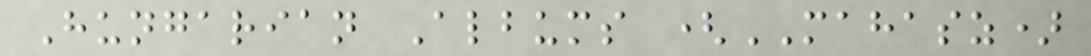Hungarian Albums (MAHASZ)
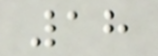18
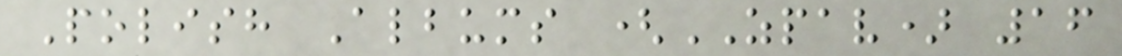Polish Albums (ZPAV) 16
